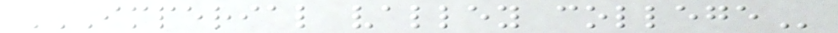IMPERIAL VALLEY COLLEGE
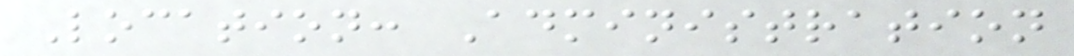Location: Administration
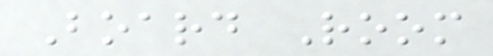Board Room
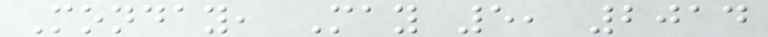Monday, May 5, 2014
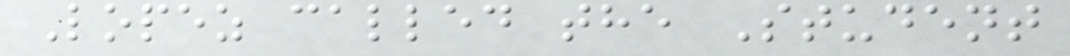Lopez called the Student
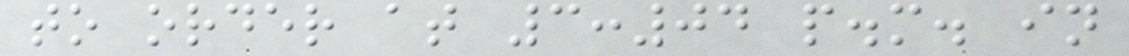to order at 3:04 p.m. in
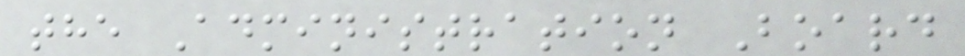the Administration Board
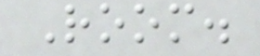Room.
